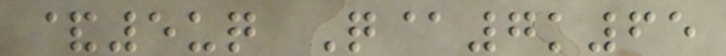&5uq Q@7k65
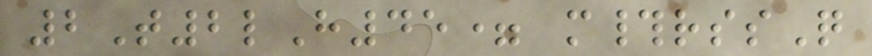2T2lH45= m#rssQ
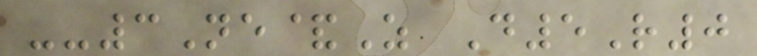--3Ne&Z D5R0
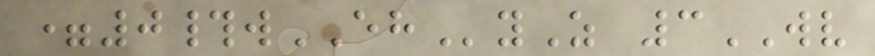=0#wEHyZ 3WV
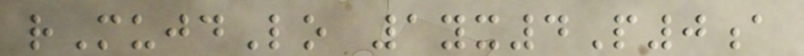rMujdLo 1yx4P0a
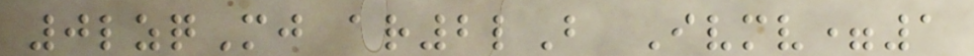0lzqMj ar2lB Ivmv=1
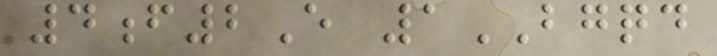4f2E 1BGQD
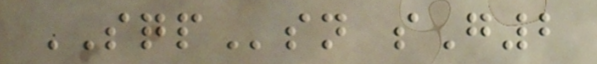SQPsn sG2
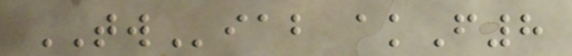TWiab akF8
